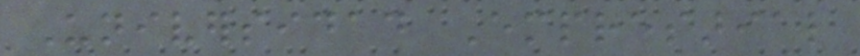Universidad Empresarial
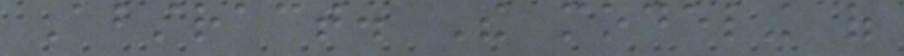Abstract. The modeling of
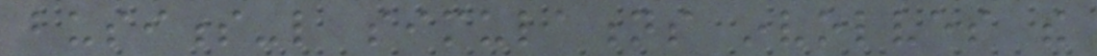business-like simulations involves the
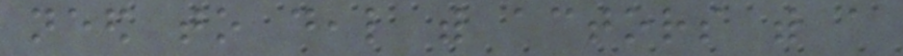need to deal with actors with a
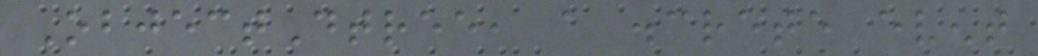ObjectDtree, a discrete event
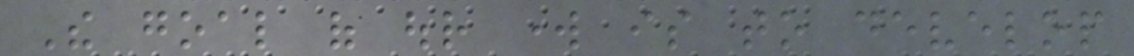The goal of our work is to develop
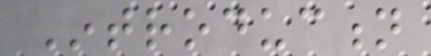Introduction
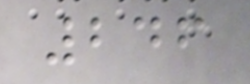246
